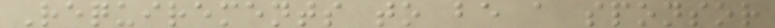Requirements to be a sponsor
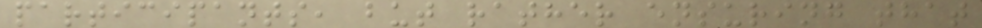participants, but rather ensuring that
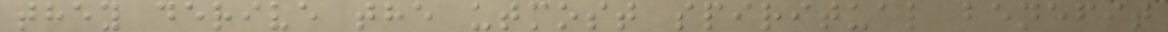they derive the utmost spiritual benefit
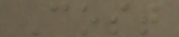Cost
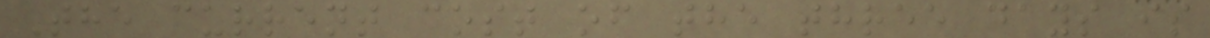The current cost of the three days is
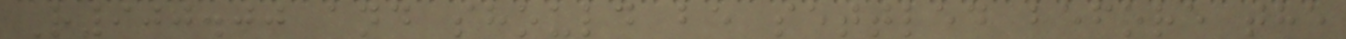R900.00 and should be settled before the
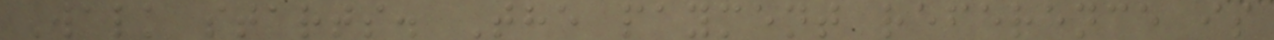Walk starts. The payment reference is
